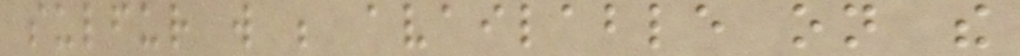sulfur will be available on the
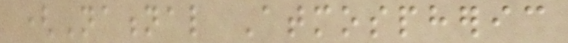(National Atmospheric
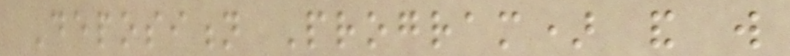Deposition Program) and will
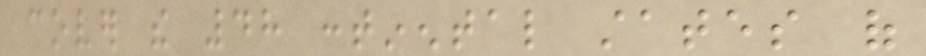cover the 48 continental states of
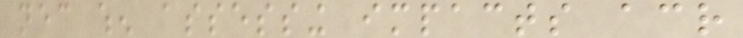necessary when assessing impacts across
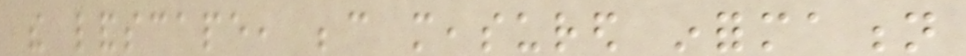the landscape, because measured information
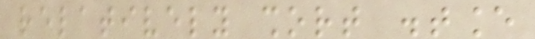relatively short distance
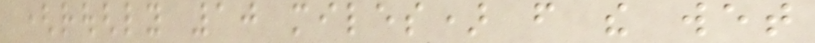(roughly 10 miles) from the wet
